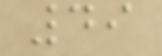49
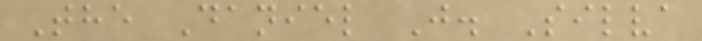The Daniel J. Silva
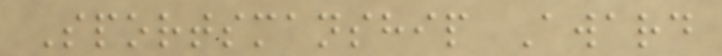Sportsmanship Award
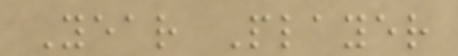Year Player
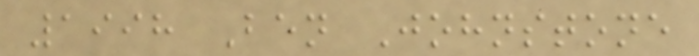1998 Ben Johnstone
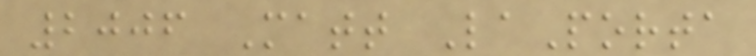2006 Matt LaPorta
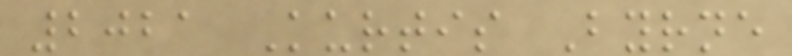2021 Kurtis Byrne
